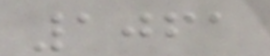1061
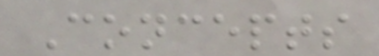Concepts
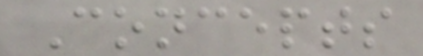Concepts
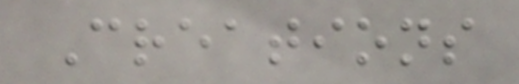Creations
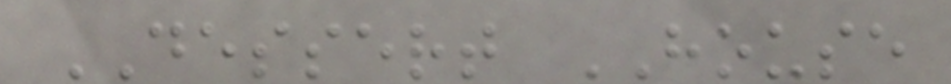DESSERT HOUSE
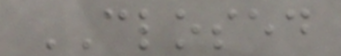CLOSED
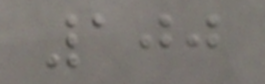100
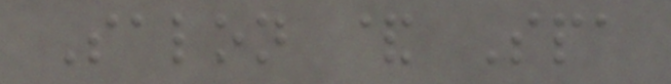Salon & Spa
